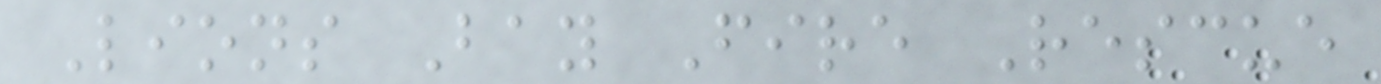Lions Bay Fire Rescue
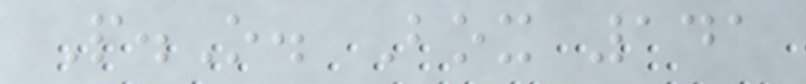P.O. Box 141
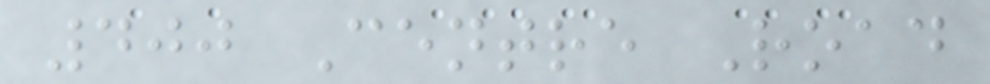400 Centre Road
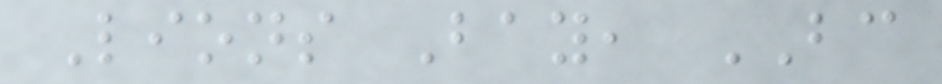Lions Bay, BC
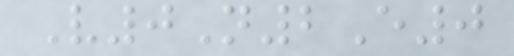V0N2E0
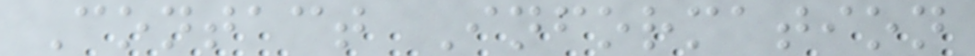Contact Information
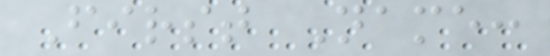First Name:
